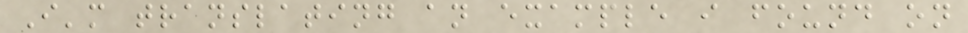I'm translating an example i found on
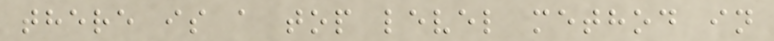there is a top level method in
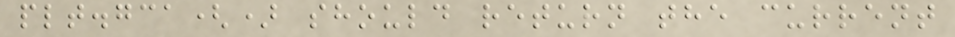plt.gca() should return the current
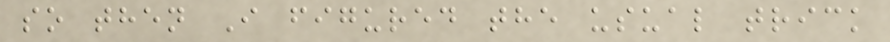so then I figured the usual trick
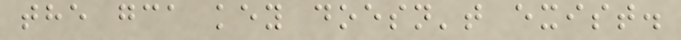the gca key doesn't exist.
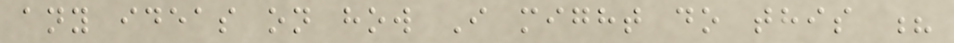any ideas on how I might do this ?
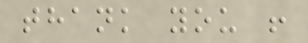thank you !
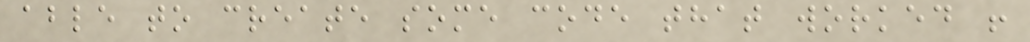able to create some code that worked !
